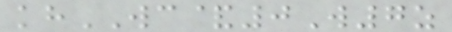khWC&0W7z
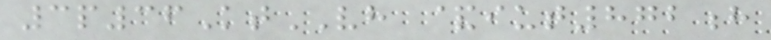3p36KtVH &iut872h
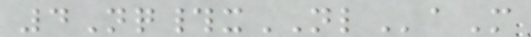4Nq#xNLaM
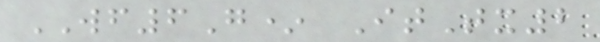WF6G* ItTx2
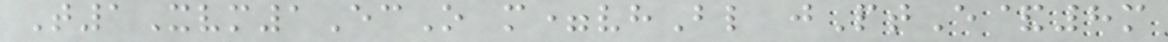T1Xvm1EcO m=vhBl jPtE&8m
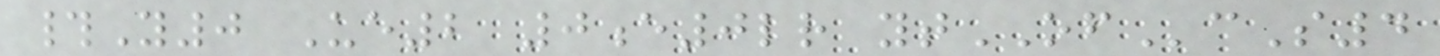#Y0 Ue2 0e0lr ytOFcS4
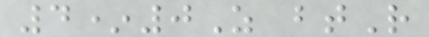4*0Z btR
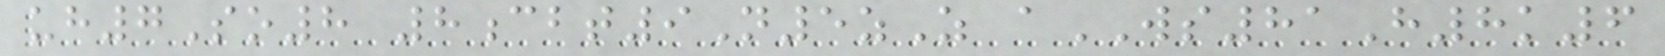uh7So8 8cbt9N5zZ aWS81H8k6
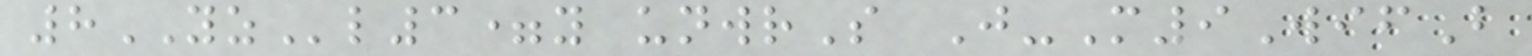8YZl3=y unwrS J-M9WifB
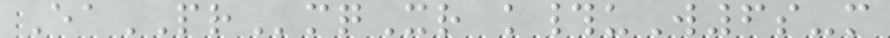EaPRmqXr k#uW6s-m
